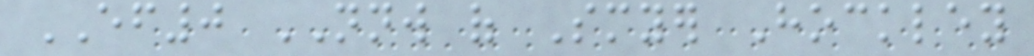EF0 NNW of Smyer Hockley
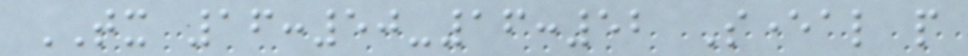TX 16:50-16:52 Several people
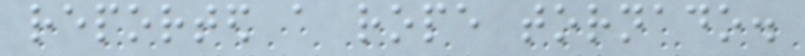reported a rope tornado.
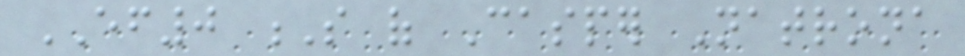EF0 S of Casper Natrona
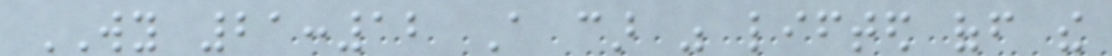WY 21:12 A car was lifted off the
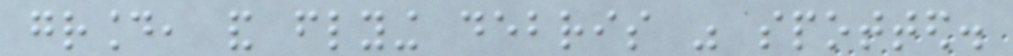ground, and flying debris was spotted.
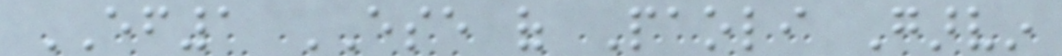EF1 ESE of Paoli Garvin
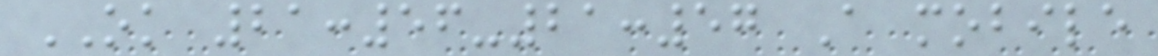OK 21:56-21:57 A mobile
